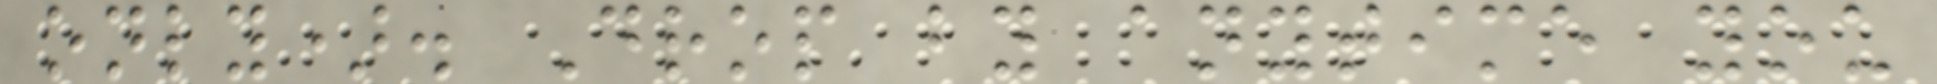only). Drop by anytime you
